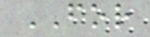FOR
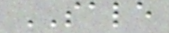SALE
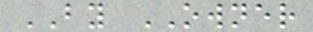BY OWNER
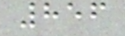856
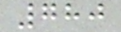780
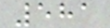581
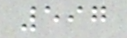597
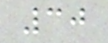30
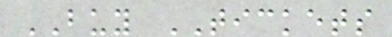BUY TICKETS
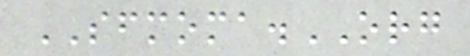SFMOMA.ORG
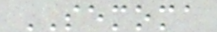SEMOMA
